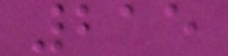215
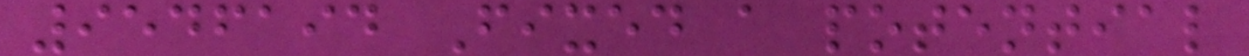9546194 Fixed a potential
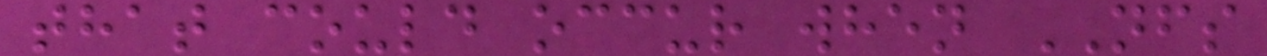that could occur when NFS
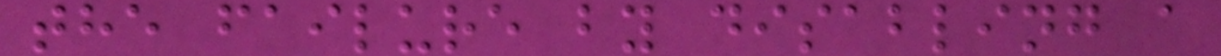the failure by disabling a
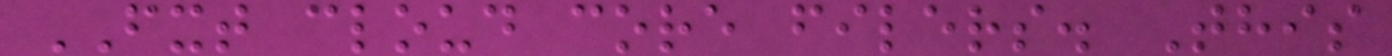FXT cloud core filers. This
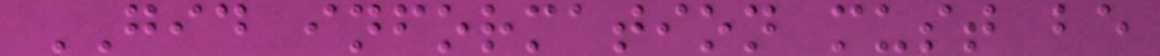GID information must be
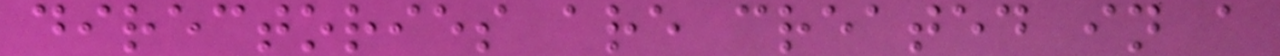directories are created in a
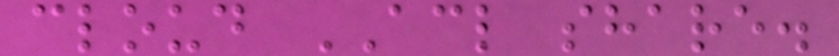cloud ACL share.
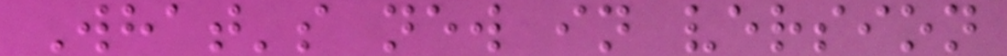What's new in version
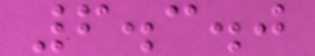6.3.0
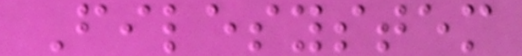Filesystem
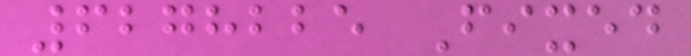6278225 Fixed
